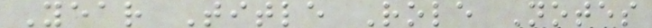Year Title Role Notes
